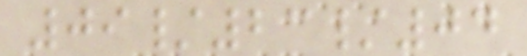09/23/04
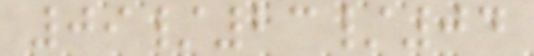09/23/04
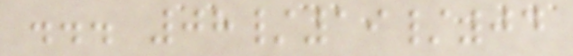... 08/19/04
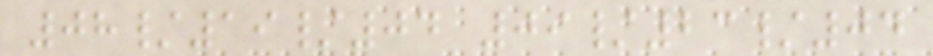08/19/04 09/23/04
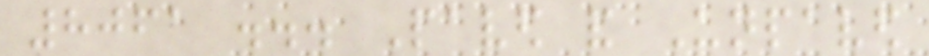8061 ... Paved and Unpaved
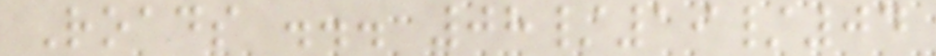Roads ... 08/19/04
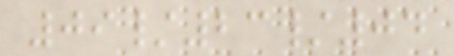09/23/04
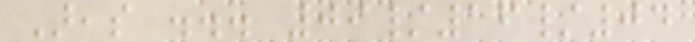Areas ... 09/16/04
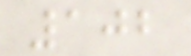102
